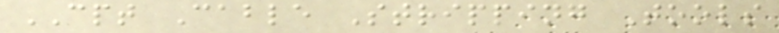CPT Cable Stripping Tools
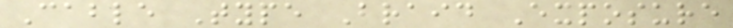Cable Type Braid Exposure
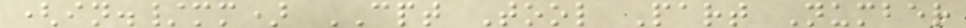(in./mm) CPT Tool Part Number
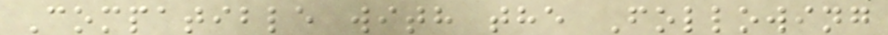Compatible with the Following
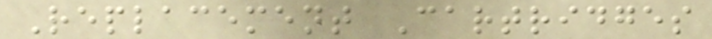Replacement Cartridges
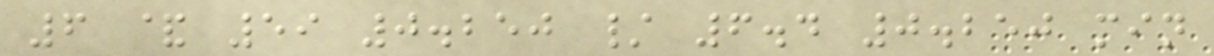6 & 59 0.250 / 6.4 0.250 min
